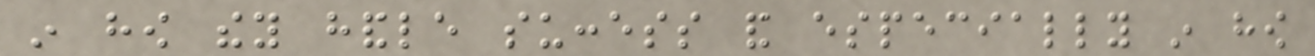in how they handle success and especially in how
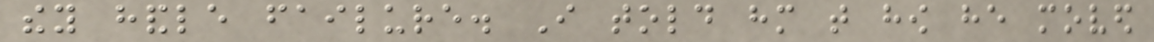they handle failure. I told him that how he moved
